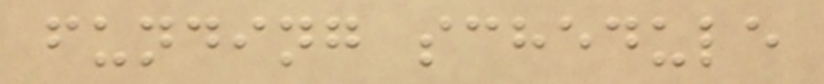funding schedule
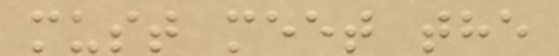must meet the
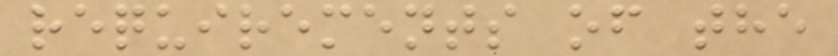requirements of the
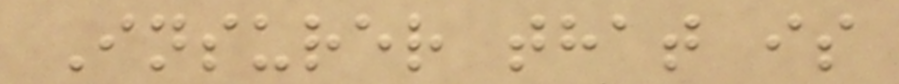Insurer that is
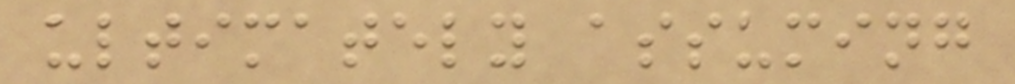ultimately assuming
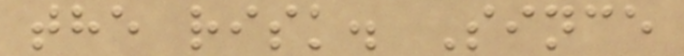the risk. Since
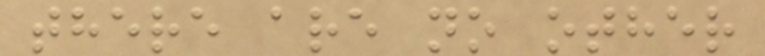there are no other
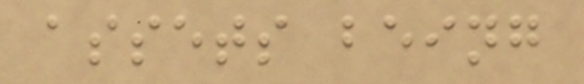assets being
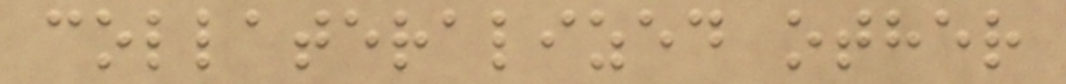collateralized other
